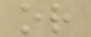or
